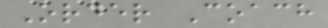Order Coach
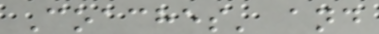Coaches' and
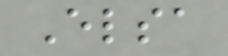Elsa
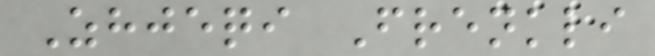Zhjeqi Frenkli
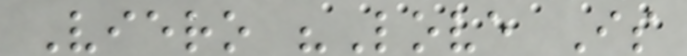Viero "Love Is
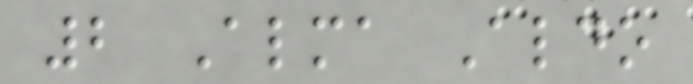2 Alma Aldo
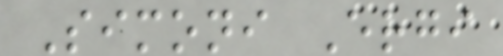Simoni Ergi
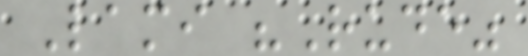Lami "Rude"
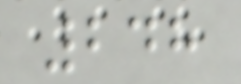248
